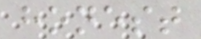honest
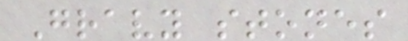Gravy stones
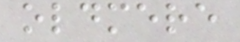oldmere
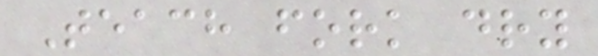Teach fork dry
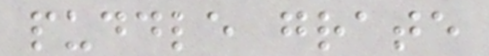puddle grate
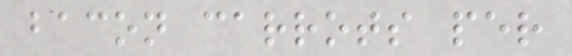bacon carrots per
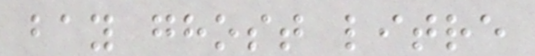bay ghost litre
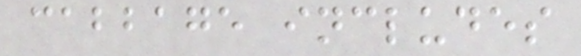cabbage includes
